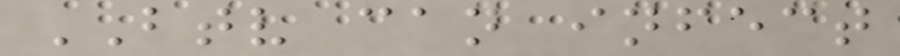BTV can infect
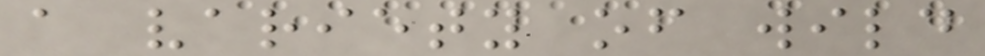a variety of wild
